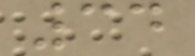34
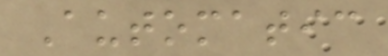Automatic
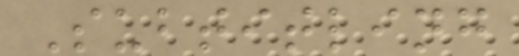Subtitling
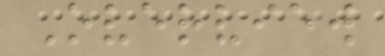Overview
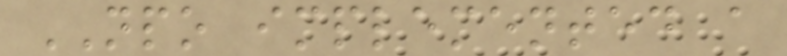NPO implemented a
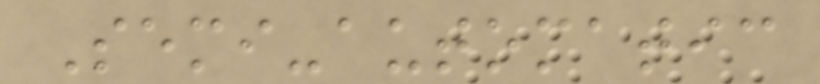Semi-automatic
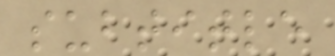subtitle
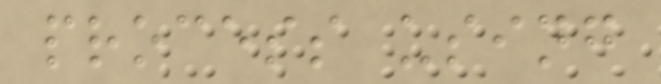process using
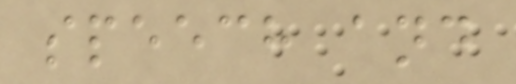speech and
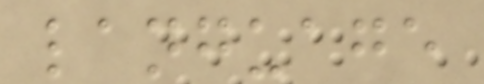language
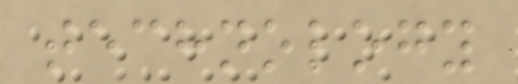technology
